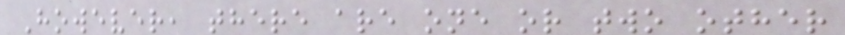However, there are one or two other
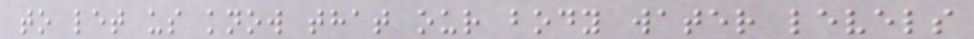to let us know that our body water levels
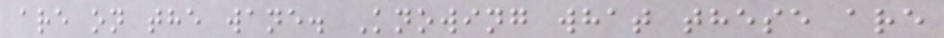are on the wane. Knowing what these are
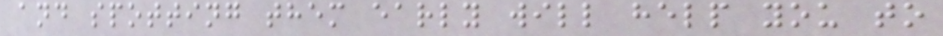and spotting them early will help you to
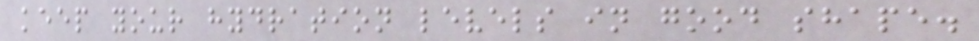keep your hydration levels in good shape.
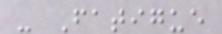- Fatigue
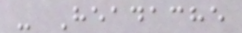- Headache
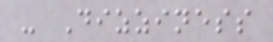- Dizziness
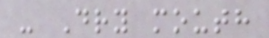- Dry mouth
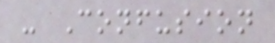- Confusion
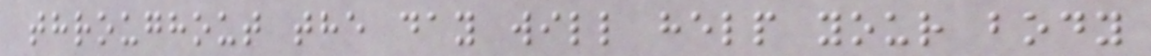throughout the day will help your body
